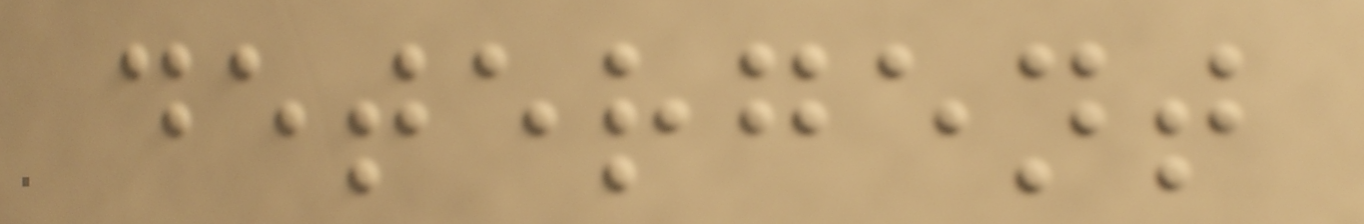detergent
